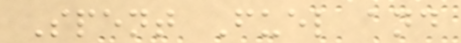Spent Fuel and
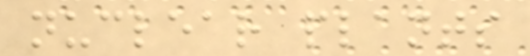nuclear plants
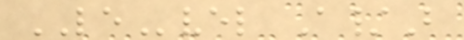LEvel A/B
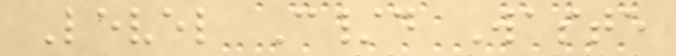Level C/d Waste
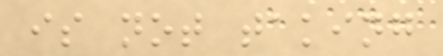is not taking
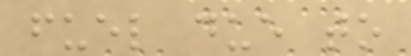fuel due to
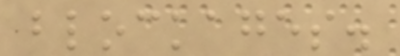blockages.
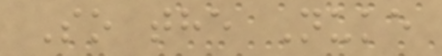So the Nuke
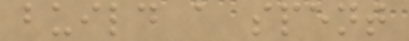build a spent
